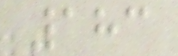183
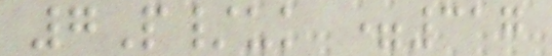7P/uk =317
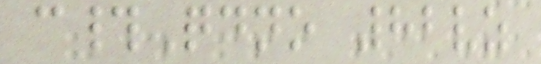c#Qdno 82vz
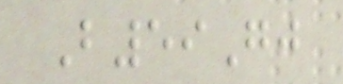B59Gj
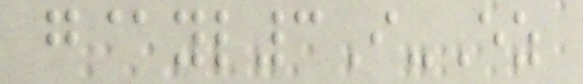g@yl3I-Ez
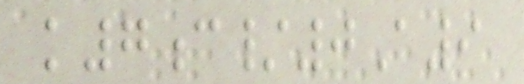k7c/0A9
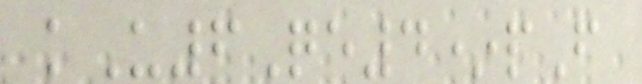kU6Qe4*pF
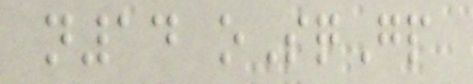n14 oSqGp
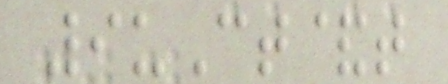9uCt&t
